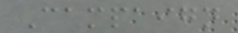Campaign
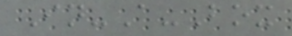In-A-Box
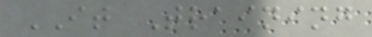IT Training
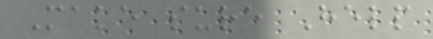Make sure Help
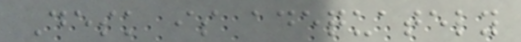Desk is adequately
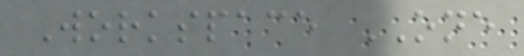Workspace ONE
